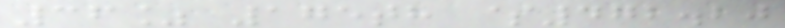36% 175th $472.20
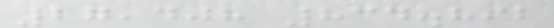27,408 834.892
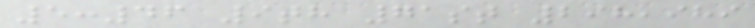5:46 9th 71st 298,989
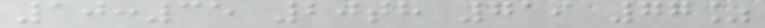10:35 20th 719 77%
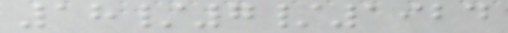18/7/1924
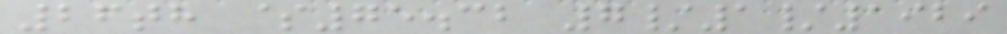26th $75.32 7/1/1929
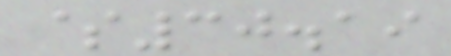$30.19
